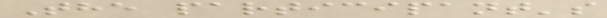The participant's
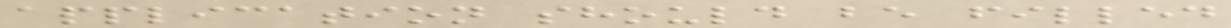application should be filled
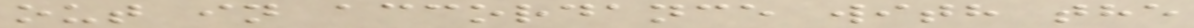out in accordance with the
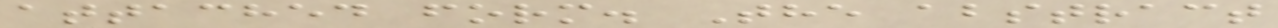attached form. The abstract
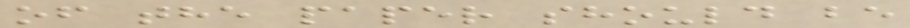of the paper should be
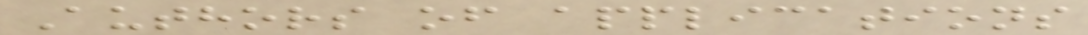Authors of applications
